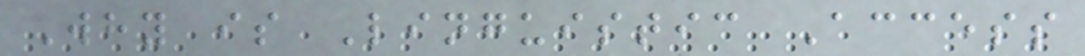Why is Linguistic Access
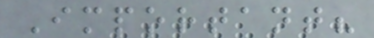Important?
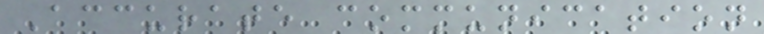Accurate communication
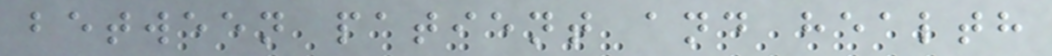between patient and health
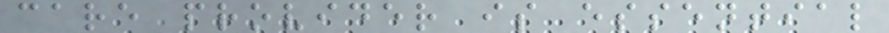care provider is essential
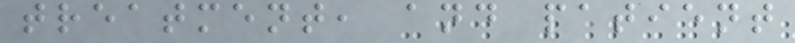treatment, and patient
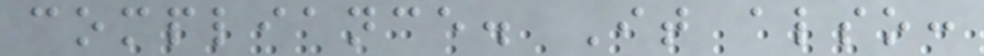compliance. It also:
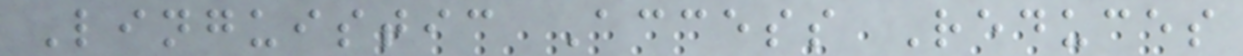Linguistic Access Reduces
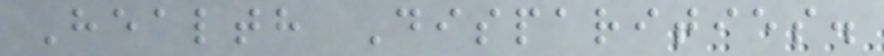Health Disparities.
